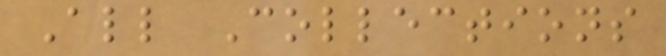All Collections
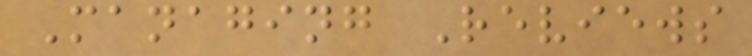Managing Reviews
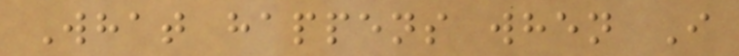What happens when I
